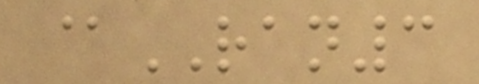@RAN3
